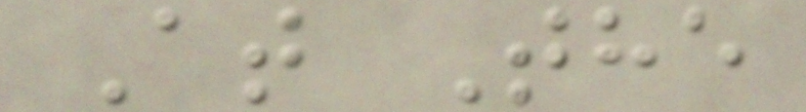At The
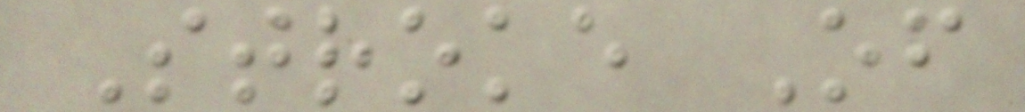Stroke Of
